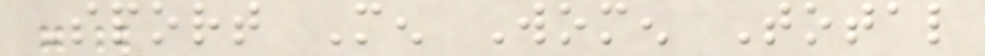Sport Men Women Total
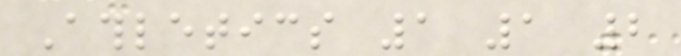Athletics 1 1 2
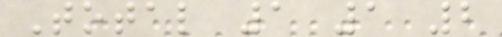Total 1 1 2
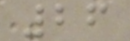26
